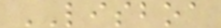LISBOA
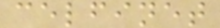celfinet
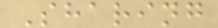Sharing
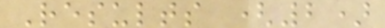Results (2)
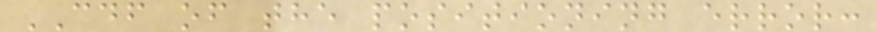CDF of the positioning error:
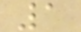1
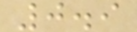0.9
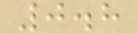0.8
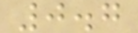0.7
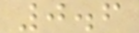0.6
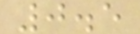0.5
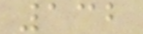132
